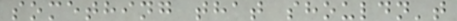something that shouldn't
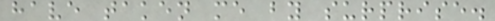have taken me by surprise.
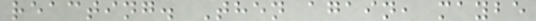reacting. Then again, maybe
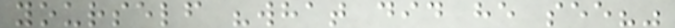yourself "what did he see?"
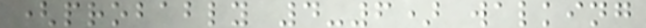(probably 4-6) walking
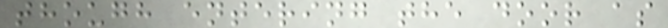though entering the door as
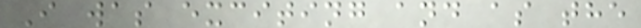I was exciting and as the
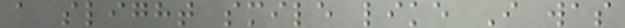a slight smile like I was
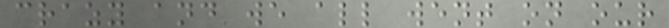crazy and we all went on our
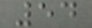54
